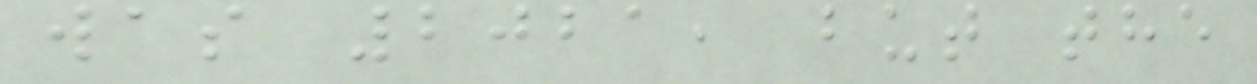was 2021, but the
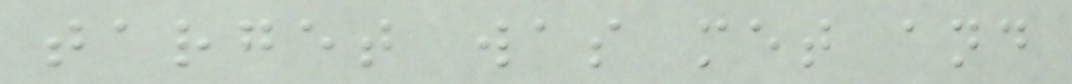target was met and
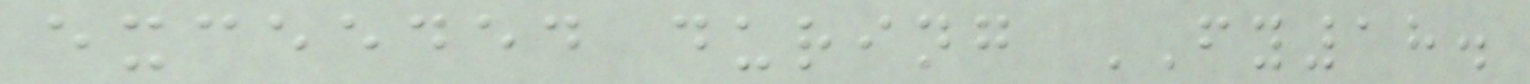exceeded during FY18.
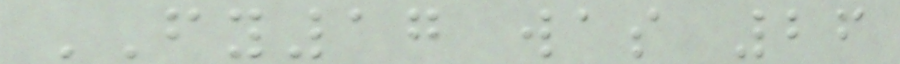FY17 was 26
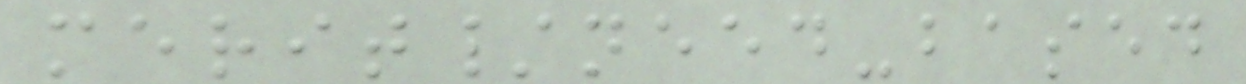merit/need-based
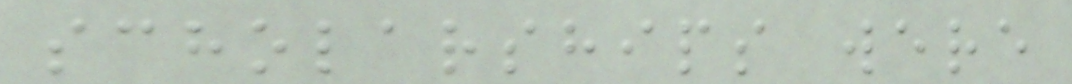scholarships were
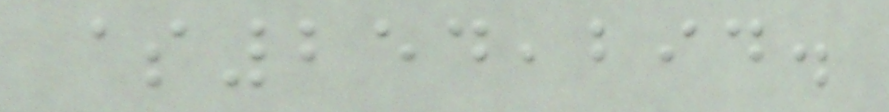$254,294.
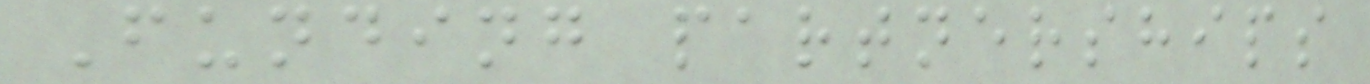Funding partnerships
